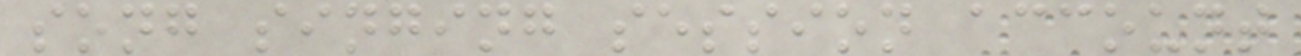song singing session account
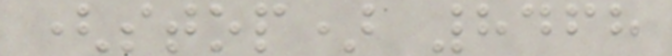(stop) 8468
